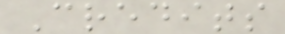Credits
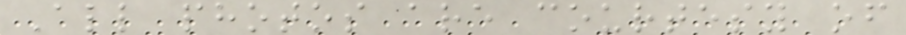All photos are courtesy of
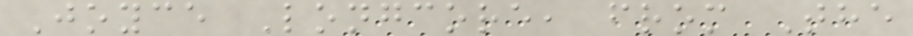Joyce Longcore, from The
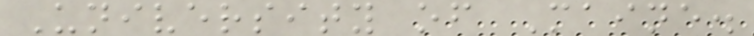University of Maine.
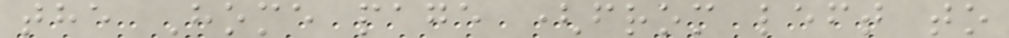the Home page (from left to
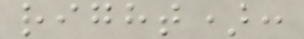right):
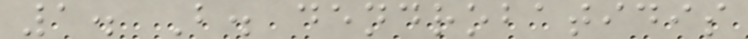1. B. dendrobatidis
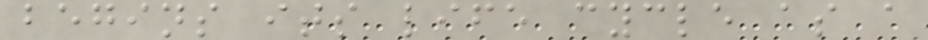begins its life cycle as a
